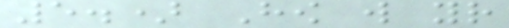5.) How will your
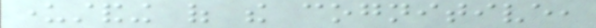understanding of the cognitive,
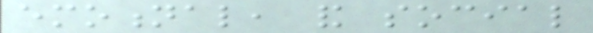emotional, and social
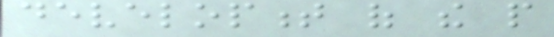development of the people
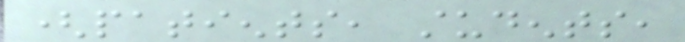(patients, students,
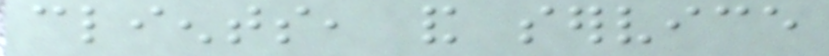clients, and service
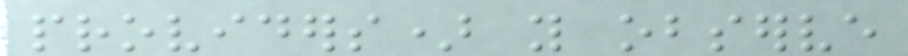providers) you observe
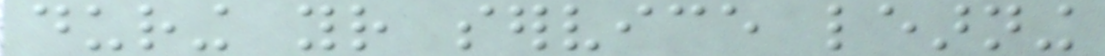during your service learning
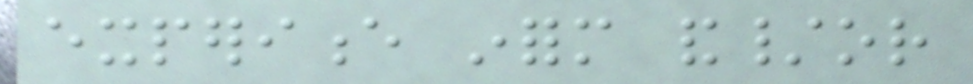experience inform and/or
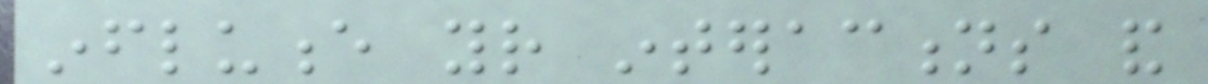influence your interactions and
